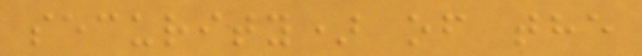security) of the
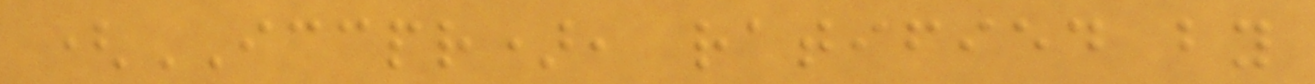(ICCPR), ratified by
